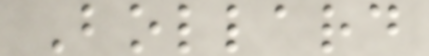Bollard
